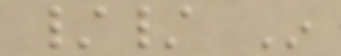// In
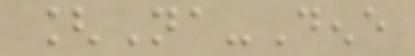[Na-Dene
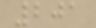201
